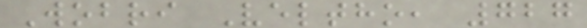Wobri Veltho, 727
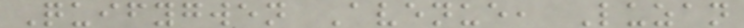Quifygwen Avenue, Luzan
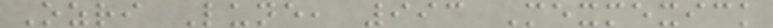Ozri Lune, 993 Mexmexick
